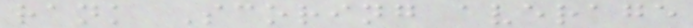rank Scoring average
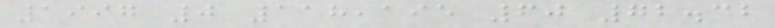1997 0 118,195 60 72.32
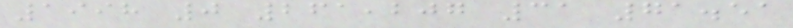1998 0 261,207 31 71.51
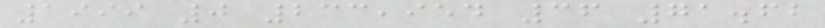1999 0 233,954 36 71.62
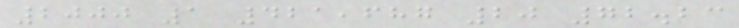2000 1 421,687 20 72.23
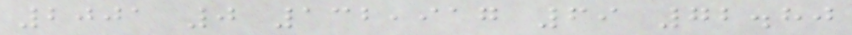2001 0 132,917 69 72.80
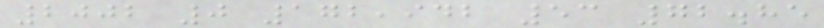2002 0 172,942 53 72.85
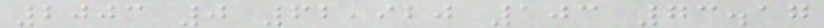2003 0 62,920 103 73.17
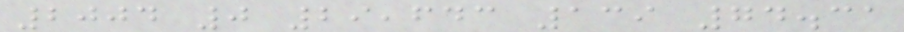2004 0 29,643 139 74.31
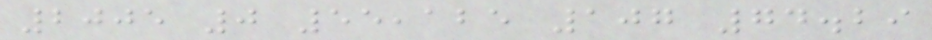2005 0 55,125 107 74.29
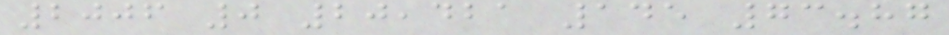2006 0 20,421 145 73.87
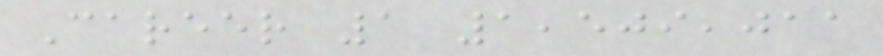Career 1 1,509,011
